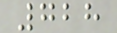728
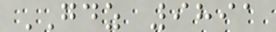GDZ 9891
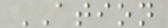ATION
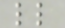ll
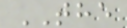THE
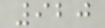920
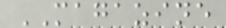MAGAZINE
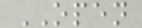OPEN
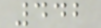442
